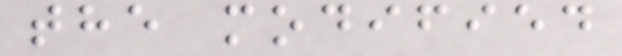the modified
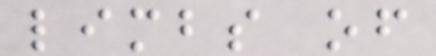limbs of
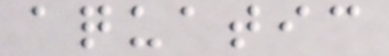aquatic
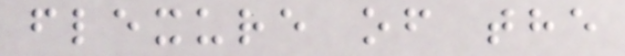flexure of the
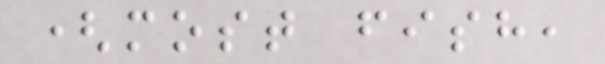(most fish,
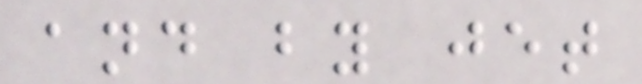and by jet
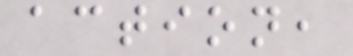action,
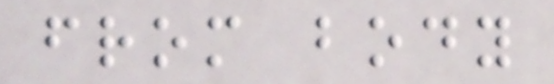from body
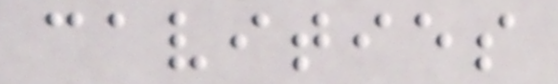cavities
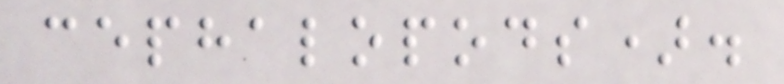cephalopods).
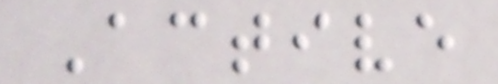Active
